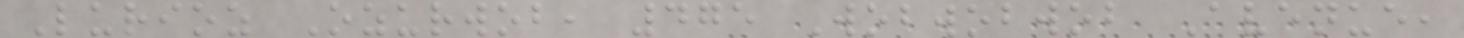Lurioz Ozurwob, 475 Wobwobwob Avenue,
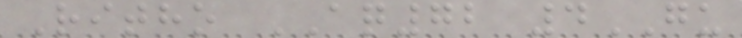Ritho AQ72 4GU
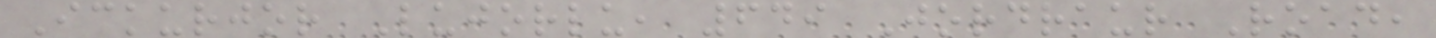Ickurjor Lujorlu, 649 Jordraur Road,
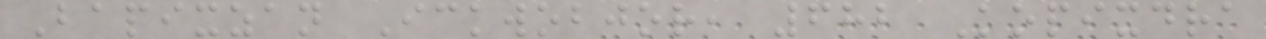Bapixzan Ickwobjor, 682 Kopixdra
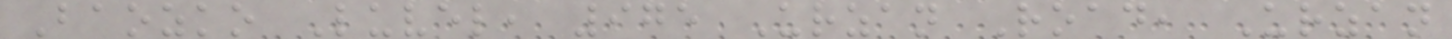Baozko Luvel, 975 Urzan Road, Urzan
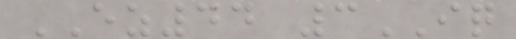EZ44 3IQ
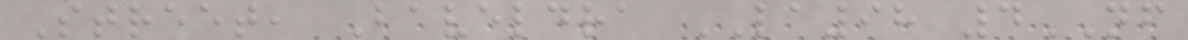Street, Baveldra LA98 4NF
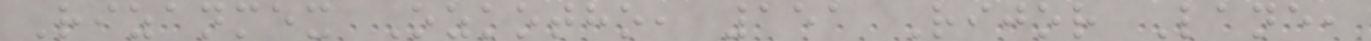Rizanmex Ozkotho, 151 Rijor Lane,
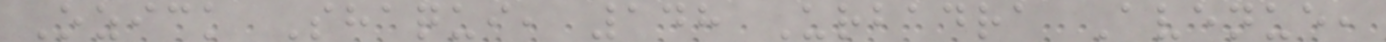Ozick Shaqui, 148 Urbadra Avenue,
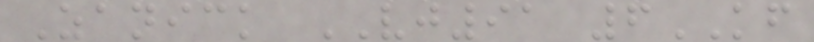Zanick VJ91 6KF
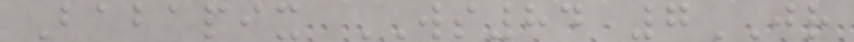Babapix WS84 7JR
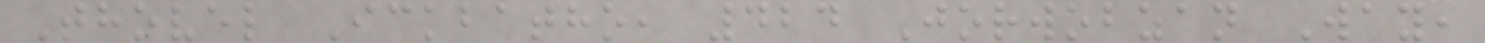Thovel Ickbatho, 424 Jorwobzan Way,
